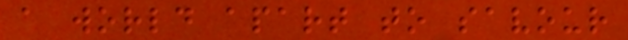a world apart to savour
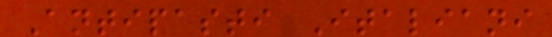Antipasti Italiani
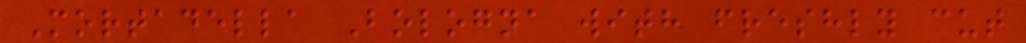Mortadella Bologna with freshly cut
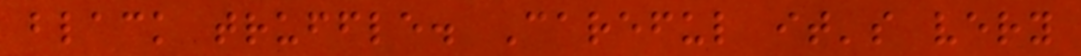black truffle. Careful it's very
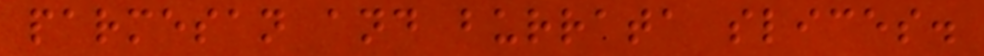parmesan and burrata slices.
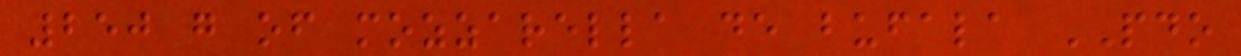250 g of mozzarella de bufala PDO
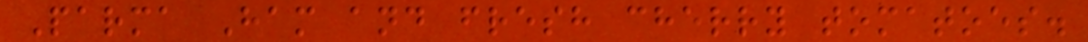Parma Ham and fresh cherry tomatoes.
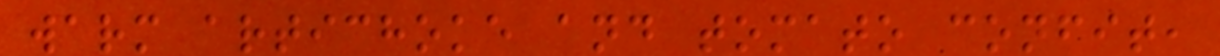warm artichoke and tomato confit,
